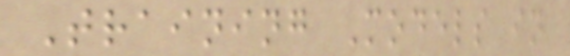Training Models in
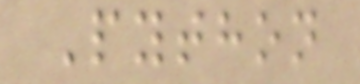Python
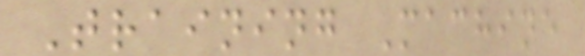Training Machine
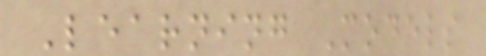Learning Models
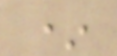*
